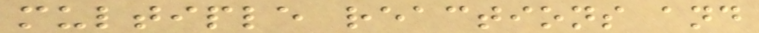multiple reactions and
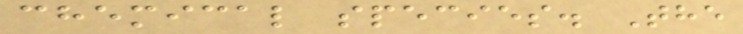chemical species. The
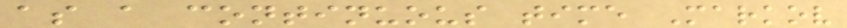as a continuous time Markov
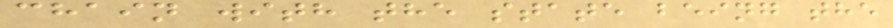chain with the state being the
